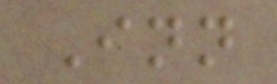Inn
